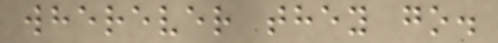wherever they go.
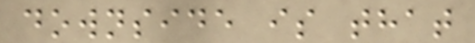downside is that
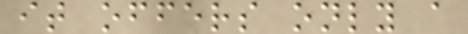it offers only a
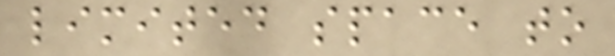limited space to
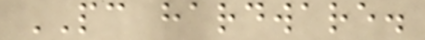PC hardware.
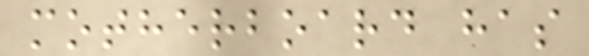motherboard has
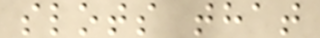slots that
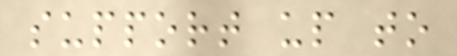support up to
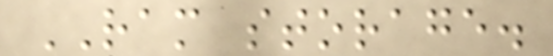RAM storage.
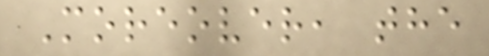Moreover, the
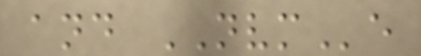and NVMe
